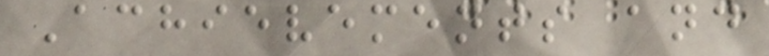Achievements and
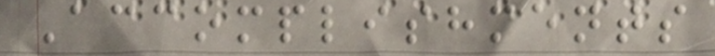Accomplishments
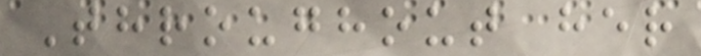Throughout her
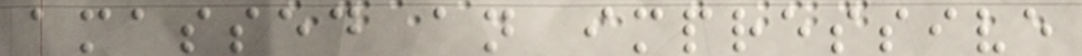amassed an impressive
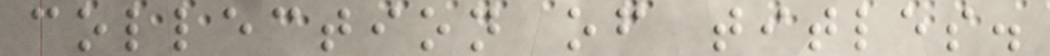collection of titles.
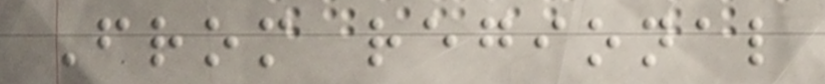From regional
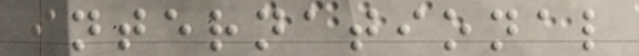international
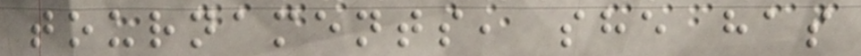tournaments, she has
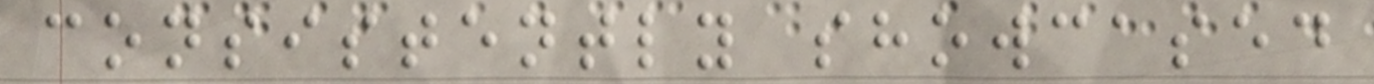consistently showcased
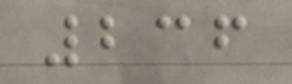236
